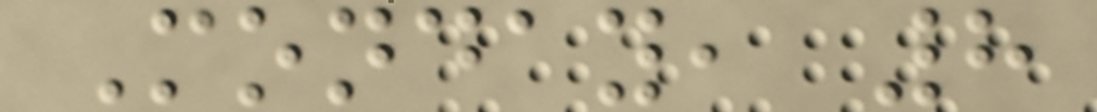Monday, 8
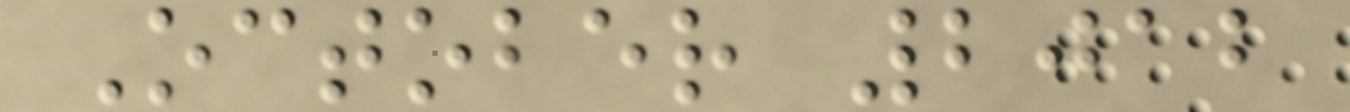October 2012
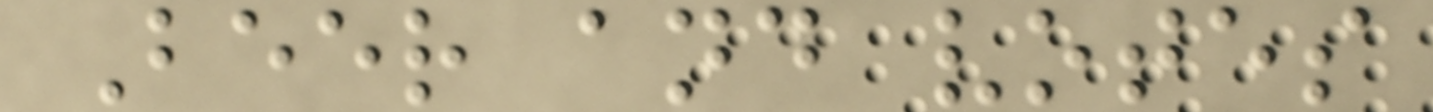Beer and votes
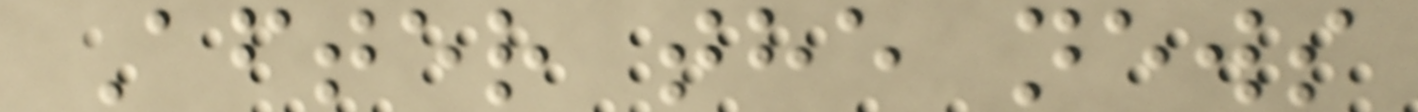After the news
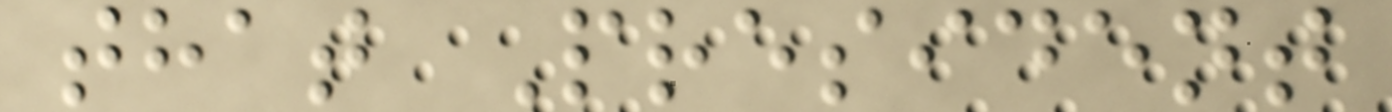that President
